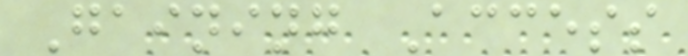Gaining Access
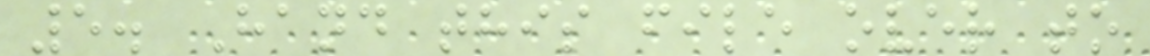5. Hand this file over to
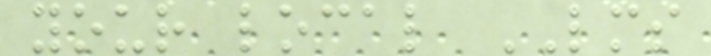your local LMS
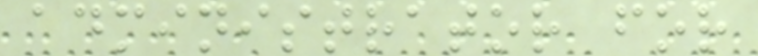administrator for
